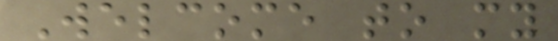Welcome to my
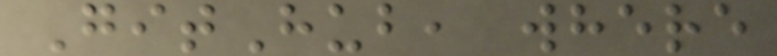GitHub, where
